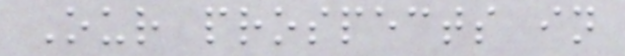Our prospects in
